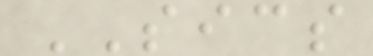SICS
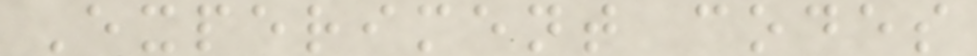Experiment codes
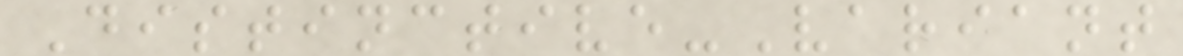Distinctive-Variant
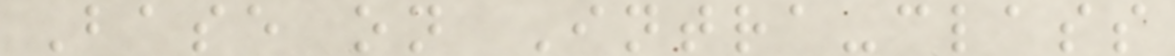Base on Intra-class
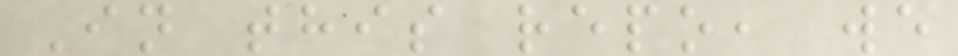In this repo, we
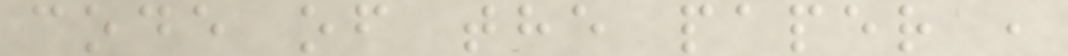code of the paper ,
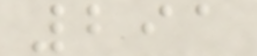291
